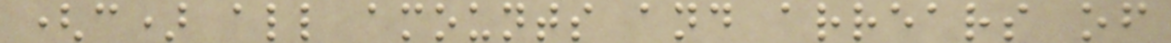(c) all amounts and arrears of
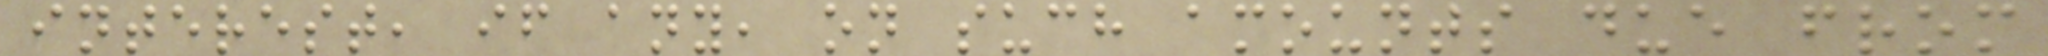interest, if any, on such amounts due from
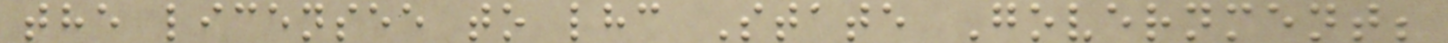the licensee to lhc State Government;
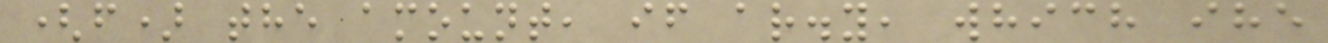(f) the amount, if ar.y, which ihe
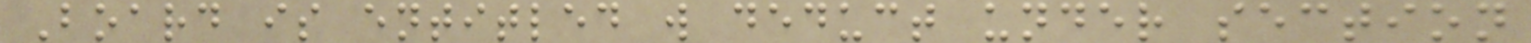Board is entitled w deduct under section
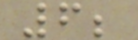6;
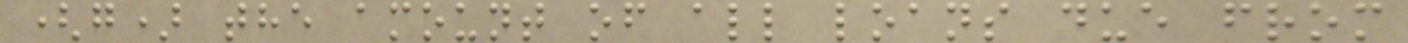(g) the amount of all loans due from
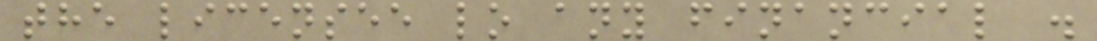the licensee lo any financial .
